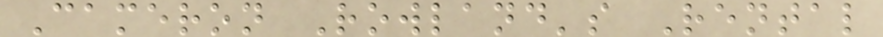Cameron Rowland's Rental
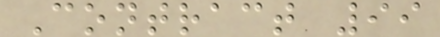Contract 99
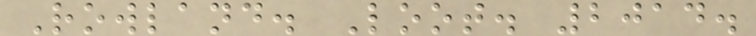Rowland. Loot. 2014.
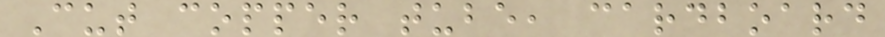Cut copper tube, cardboard
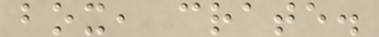box, crate.
